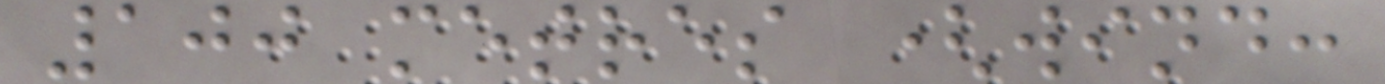100 metres (wind:
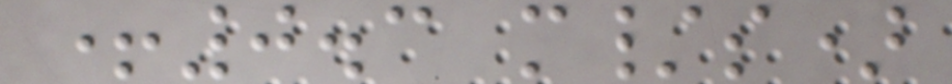+0.3 m/s)
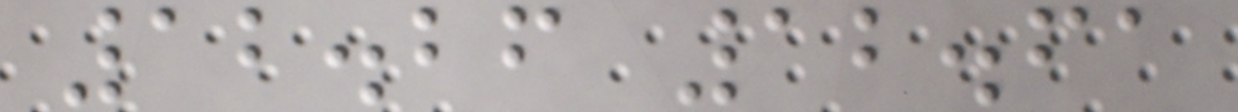12.26 12.61
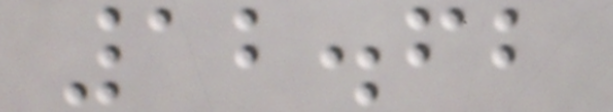12.62
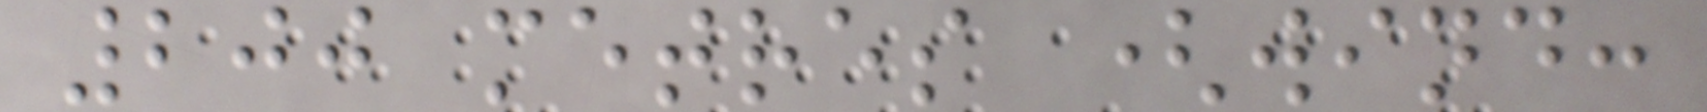200 metres (wind:
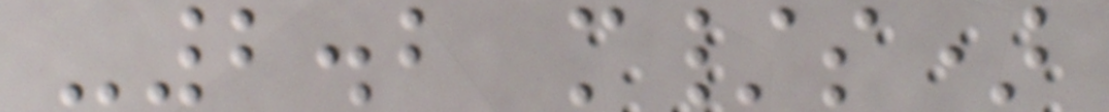-2.2 m/s)
